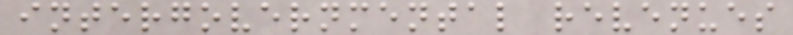intergovernmental revenues
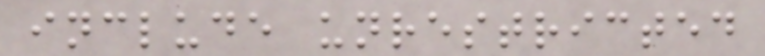include unrestricted
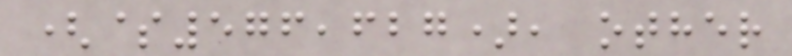($576,627), other
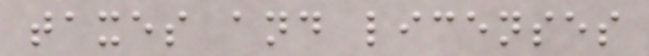taxes and licenses
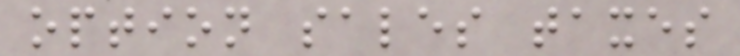option sales taxes
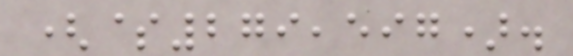($279,597).
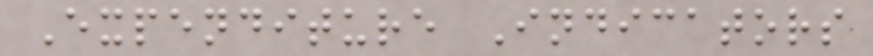Expenditure Indicators
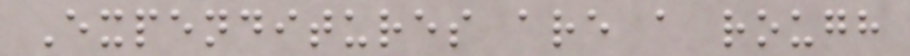Expenditures are a rough
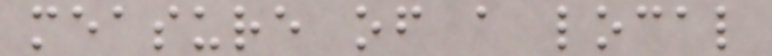measure of a local
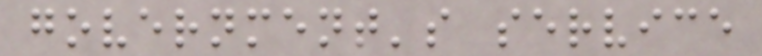government's service
